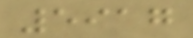5917
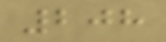208
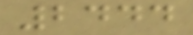2444
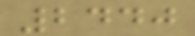2440
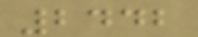2442
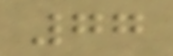77
